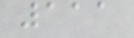111
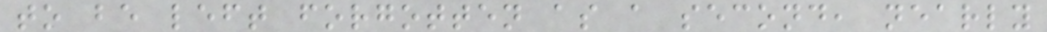to be left forgotten as a second, nearly
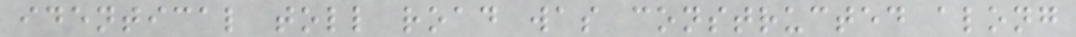identical toll road was constructed along
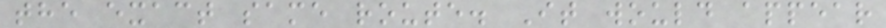the exact same route. It would appear
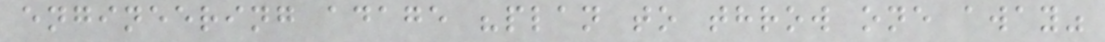engineering adage "plan to throw one away"
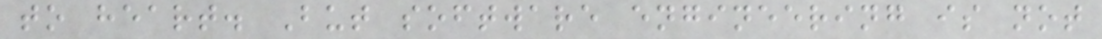to heart. But software engineering is not
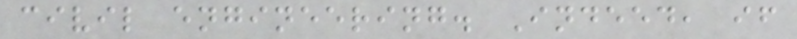civil engineering. Indeed, if
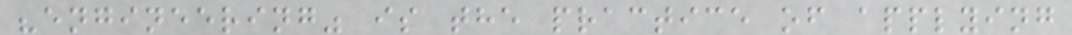"engineering" is the practice of applying
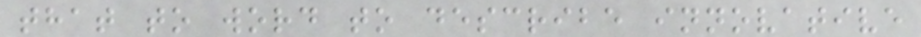that to word to describe innovative
